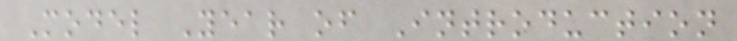Model Year of Introduction
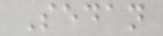Sedan
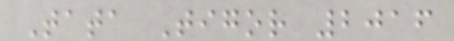Tata Tigor 2016
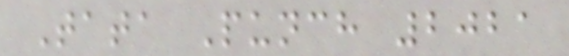Tata Punch 2021
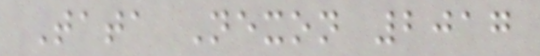Tata Nexon 2017
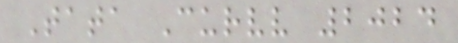Tata Curvv 2024
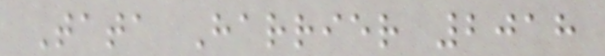Tata Harrier 2018
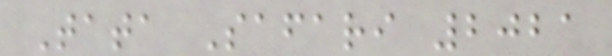Tata Safari 2021
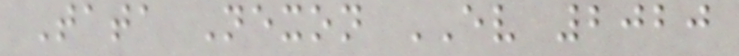Tata Nexon EV 2020
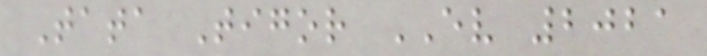Tata Tigor EV 2021
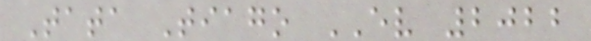Tata Tiago EV 2022
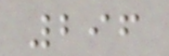296
